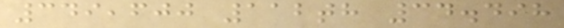349,600 112th 34.498
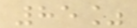85%
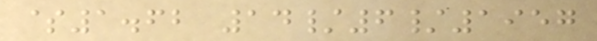$1.62 14/6/1957
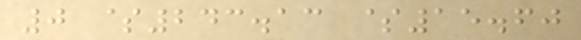0 $243.13 $15.60
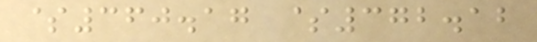$360.17 $372.12
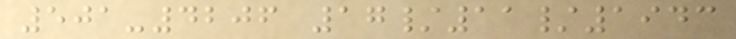501-4206 17/11/1943
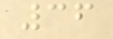36
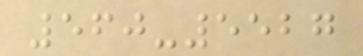560-5527
